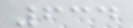634
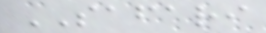SAFARI
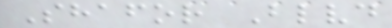Shafor Blvd
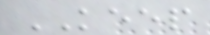KEEP
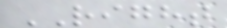RIGHT
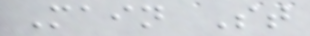Main St
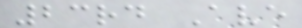23rd Ave
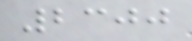2300
